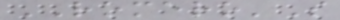ROMERO'S
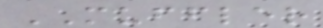MUFFLER
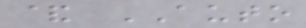& AUTO
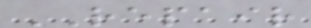REPAIR
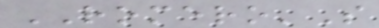ROMERO'S
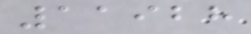11928
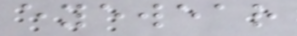eyewear
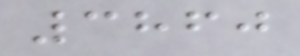3860
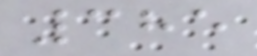385
